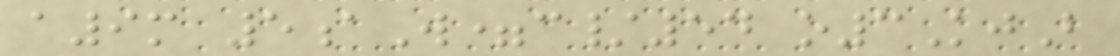a9m 5aW=c/54 o3KjB
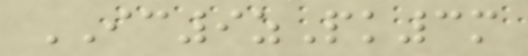IC9zPk3m
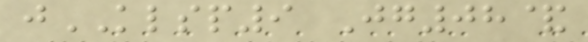jKLSP9 Jg08&
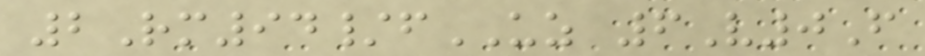2Rm94/fUZ 6V0F
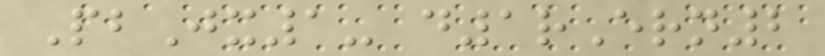PbJx1- d1rErn2
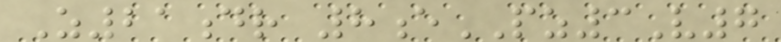Z21dr 8ePZ3V7
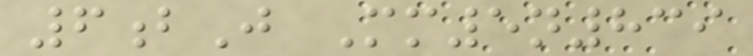6bJ Mm5n839
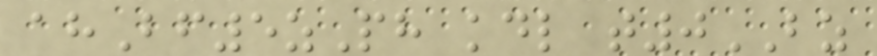ahBf5zPh kdl t0BZ
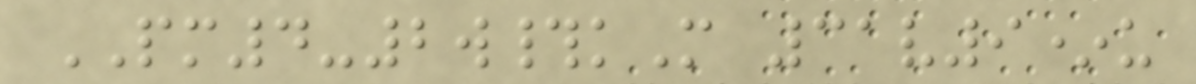PM4-2w#kM 31v9*u
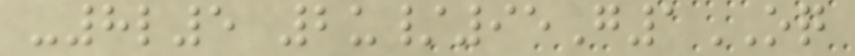-8l5 2u/95G1OQ
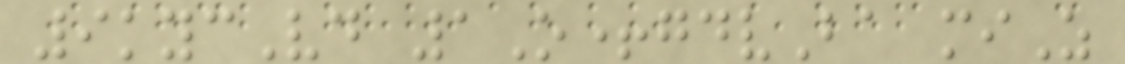9kycVd 1O+gdvBa miZ
